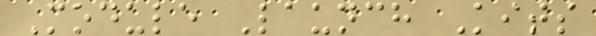Module Launch Kits
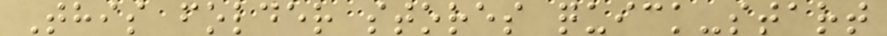This folder stores quick-start
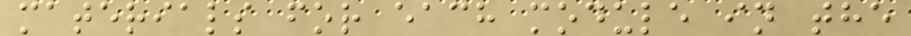materials for each module in the
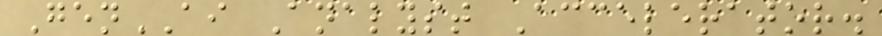GenAI Analyst Accelerator.
